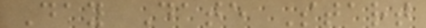Day Date Start
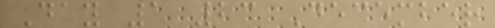Day 1 23 December
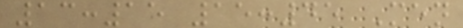13:15 15:45 Men
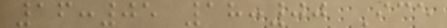16:05 18:00 Ice
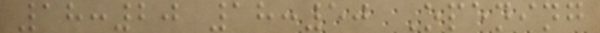18:20 18:50 Opening
